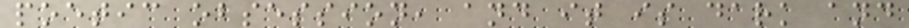poetic obsession, and it is dark and
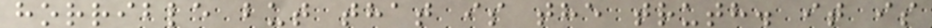horrible but that is the truth. it is
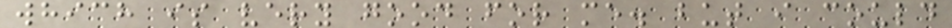which is very good for me. but i could
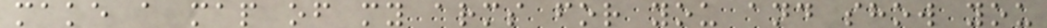make a map of my arms for you and show you
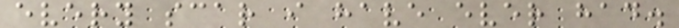every scar i have ever had.
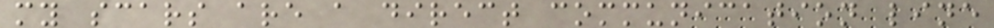my scars are a direct communication line
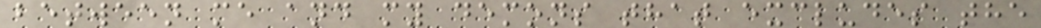between me and my demons that excludes the
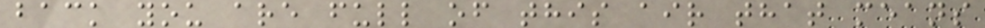back you are full of this air that means
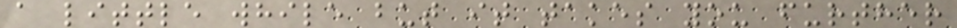a little while but it takes you further
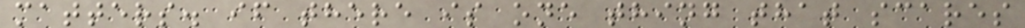matters. if there is one thing that scares
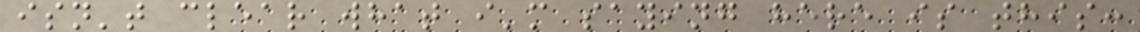isn't clear what i'm saying here is this:
